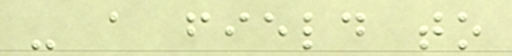- a field to
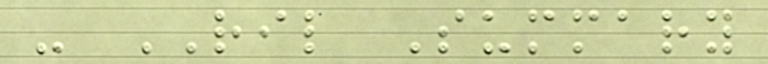- RIL Summary
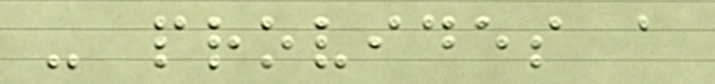- provides a
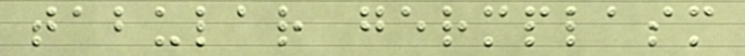tabular germplasm
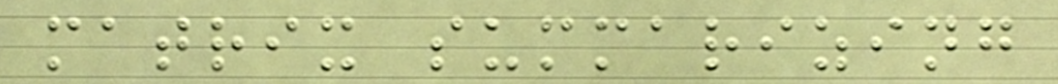matrix summarizing
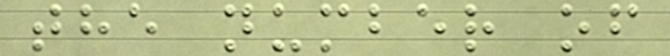the number of
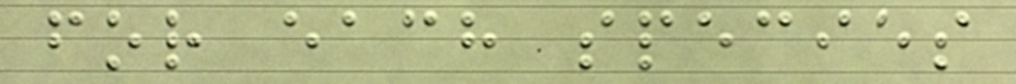for each species
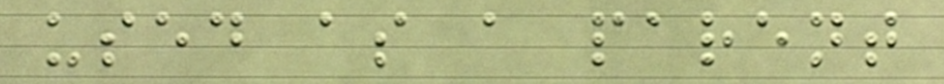used as a parent
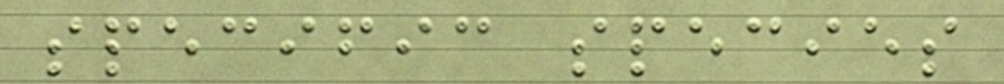specific species
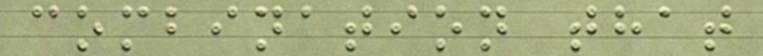combination that
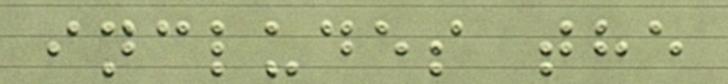includes the
